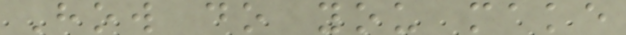How do you make
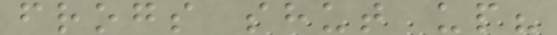frogs shut up?
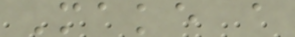Make a
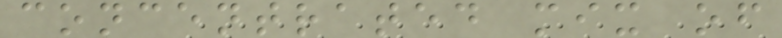concentrated mix of
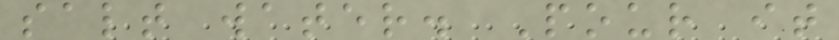salt water. Pour it
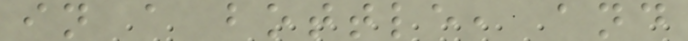in a bottle, and
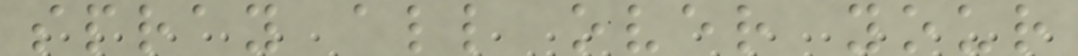spray all over your
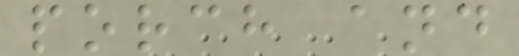porch and
